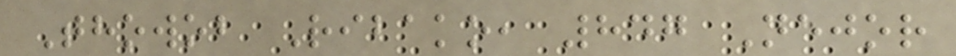Thowob Ribako, 847 Nejor
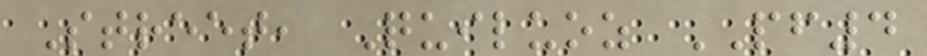Street, Quiluoz PF4
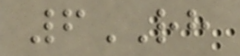6RH
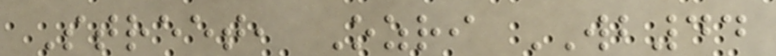Street, Ozri WB44
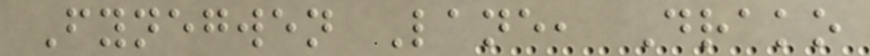Fynegwen Lane, Drako
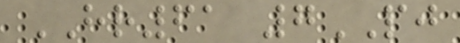HR61 7PJ
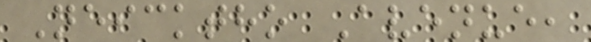Neicktho Avenue,
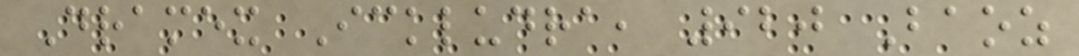Dramex Ickludra, 920 Baoz
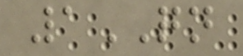1QN
